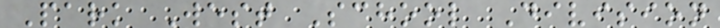Park West School Division
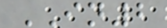IN2
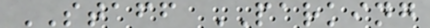STAFF PARKING
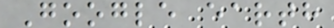Google earth
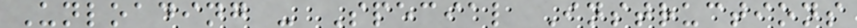Unloading - Special Instructions
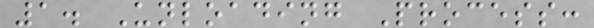1. Unloading Process:
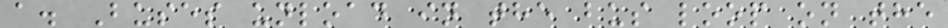a. Buses unload in the bus loop on the
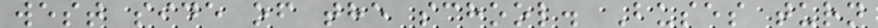west side of the school. Buses turn
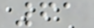61
